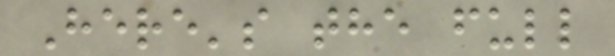Here's the full
